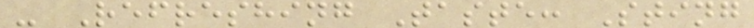- Refreshing Taste: Sting
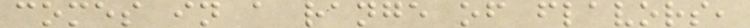comes in a range of flavors,
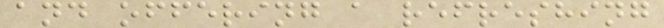and offering a refreshing
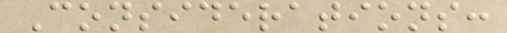Considerations:
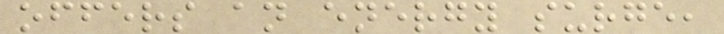offers an energy surge,
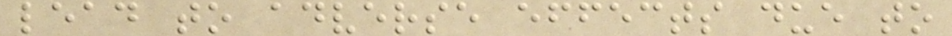lead to adverse effects due to
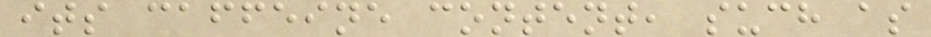its caffeine content, such as
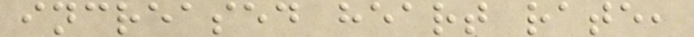increased heart rate,
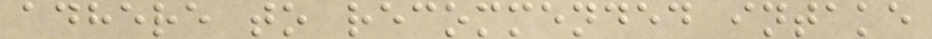adhere to recommended intake
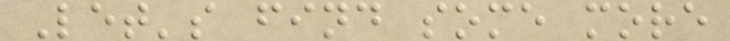Let's find some more
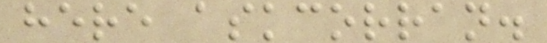here askcorran.
